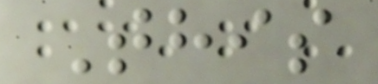This
